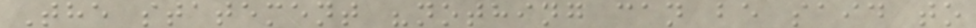The statement "nothing can be said to
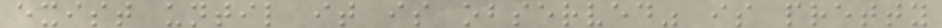exist until it is observed" is pretty
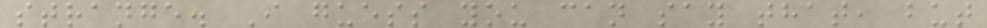strange. I guess you can say that, but
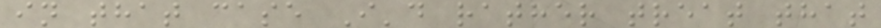in that case I'd rather treat that
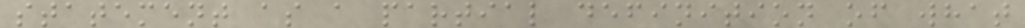statement as a partial definition of what
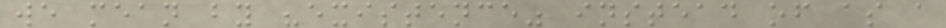we mean by "existence" instead of as a
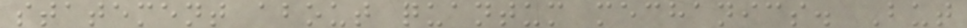statement about quantum mechanics. But
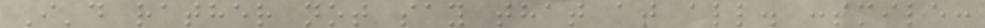I'd rather not say that at all. :smile:
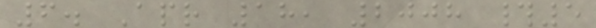6. Apr 18, 2008 #5
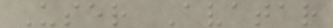User Avatar
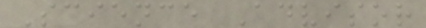Science Advisor
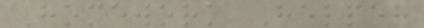Homework Helper
